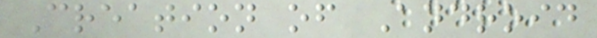Creation of Android
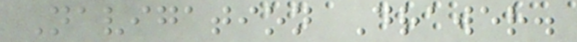Navigation Drawer.
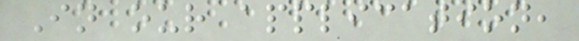In our application,
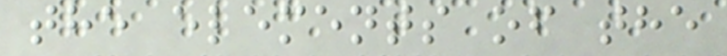the elements of the
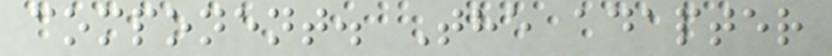component. The adapter
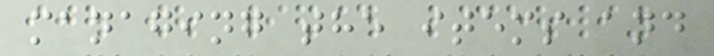managing the items and
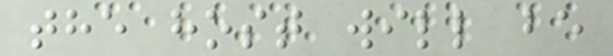the host will be
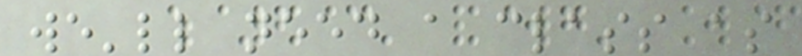we'll need a class as
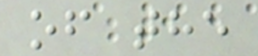of the
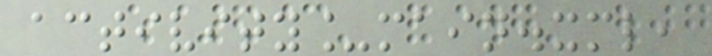activity_main.xml,
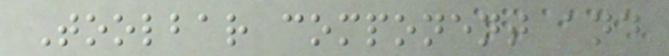Toolbar component and
